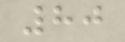80
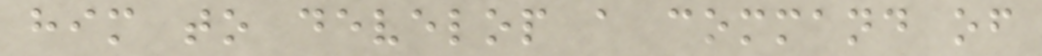him to develop a command of
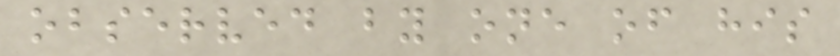observed by one of his
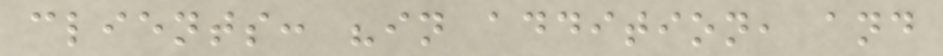clients: "in addition, and
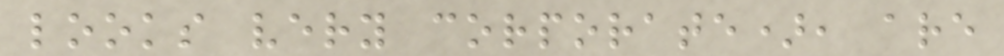looks very corporate), are
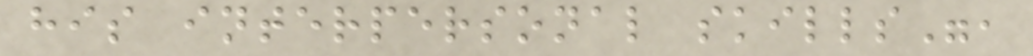his interpersonal skills",
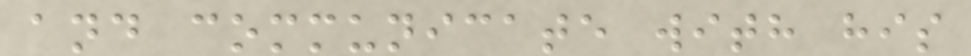and communicate with his
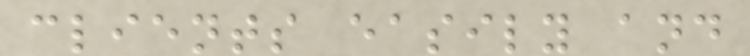clients easily and
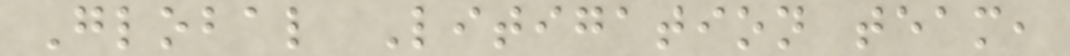Global Litigation team,
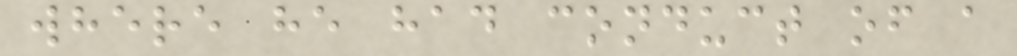where he had conduct of a
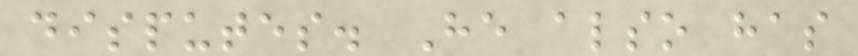disputes. He also has
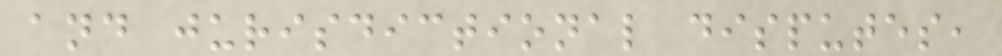and jurisdictional disputes,
